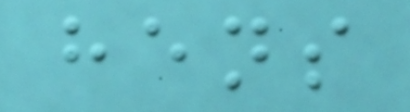hens
